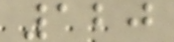120
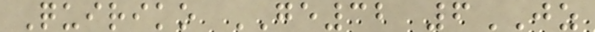Quiriko GE32 6JZ
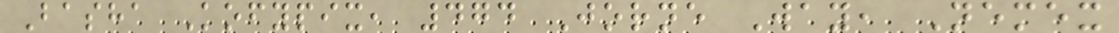Basha Kofypix, 474 Jorne Way, Nemex
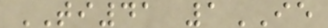TI41 1IE
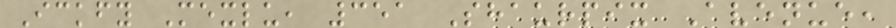Ickfy Mexlu, 351 Shaurpix Avenue,
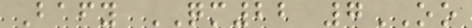Bafy QM22 7OO
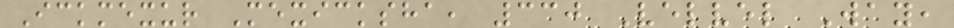Ickmexur Mexicksha, 330 Velvel Way,
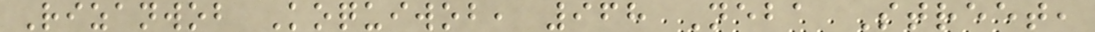Rizanwob Koquiwob, 968 Neba Street,
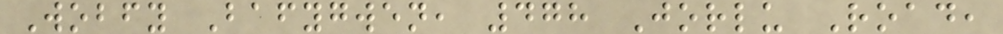Wobfy Bafygwen, 478 Jorlu Road,
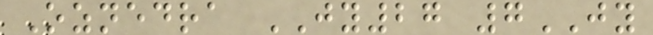Oznedra JY27 7JY
